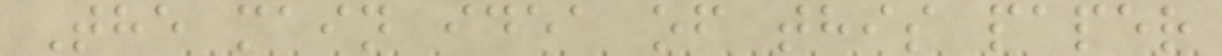The main idea of this paper
